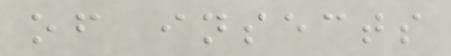of insects
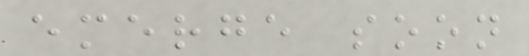emerge soon
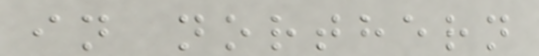in northern
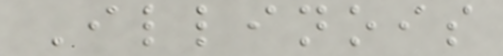Illinois
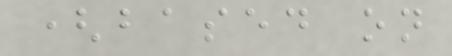(based on
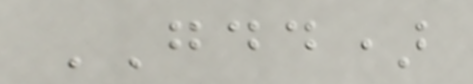GDD)
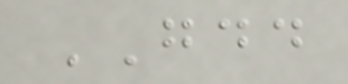GDD
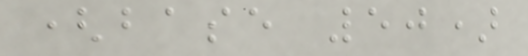(base 50)
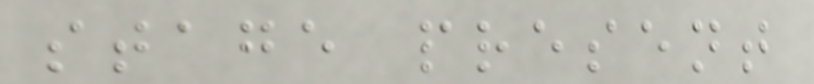stage present
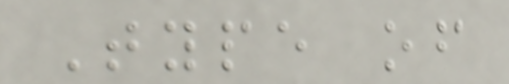Type of
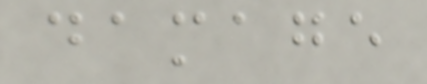damage
